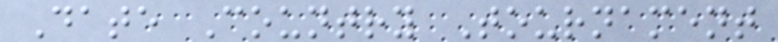Date Country Tournament
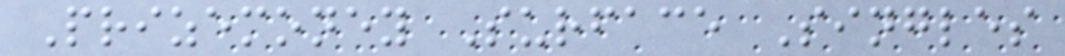Prizemoney Surface Singles
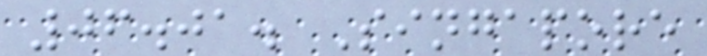06.01. Singapore
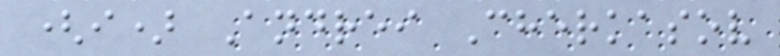(i) Andrei Cherkasov
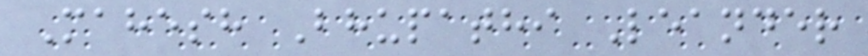Mahesh Bhupathi Leander
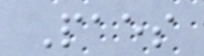Paes
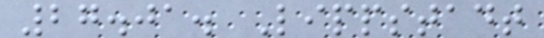27.01. Lippstadt
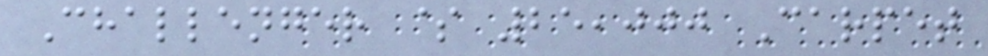Challenger $ 25,000 Carpet
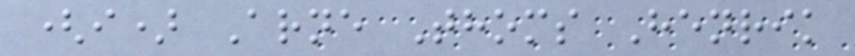(i) Arne Thoms Henrik
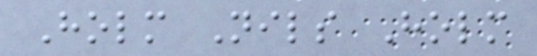Holm Nils Holm
